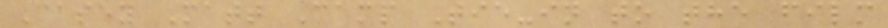Casey Matt Camp Tie-in to the film
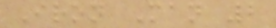Iron Man 2
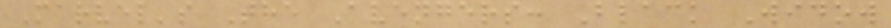Marvel's The Avengers: Black Widow
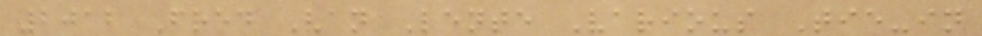2012 Fred Van Lente Various Tie-in
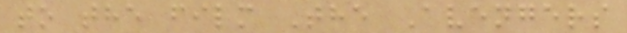to the film The Avengers
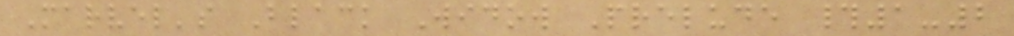Marvel's Black Widow Prelude #1-2
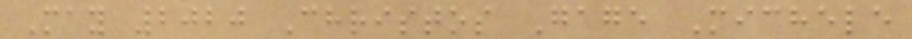May 2020 Christos Gage Michele
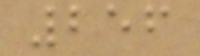256
